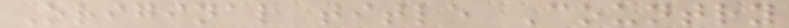Original title Country
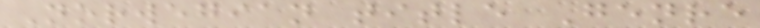Norwegian title Genre
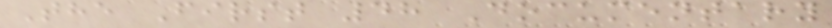The First 48 Documentary
